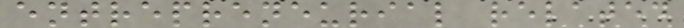entrepreneurial related
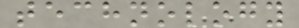technology
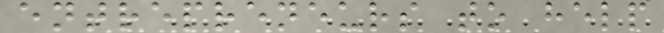entrepreneurs to help
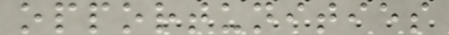opportunities
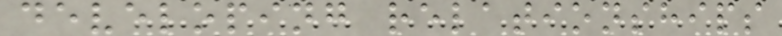developing relationships
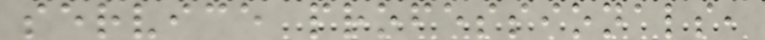service professionals,
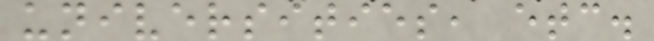universities, etc.
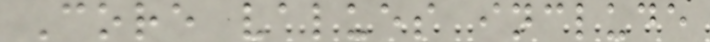Core values include
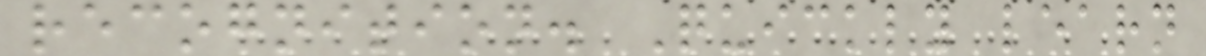recognition. Quickly learn
